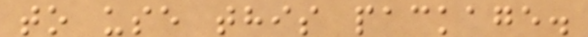to use this package.
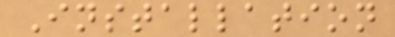Installation
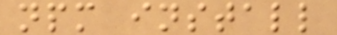npm install
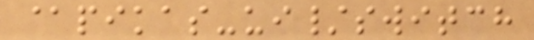@pikas-ui/switch
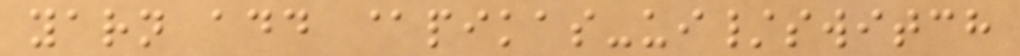yarn add @pikas-ui/switch
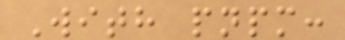With pnpm:
